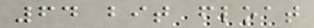64 bit float
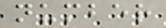number
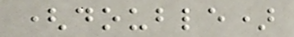(double)
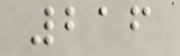216
